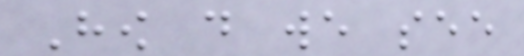How do we see
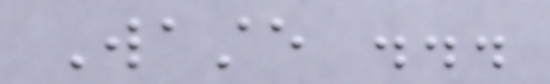Waste ...
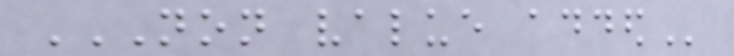NON VALUE ADDED
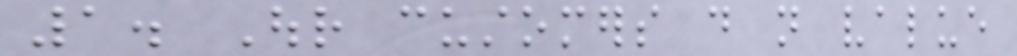1. Our customers do not value
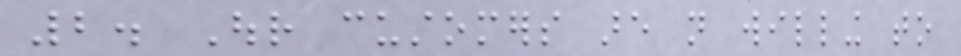2. Our customers are not willing to
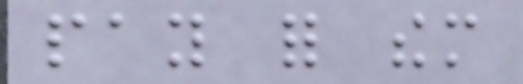pay for them
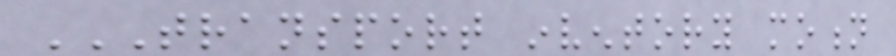TRANSPORT INVENTORY MOTION
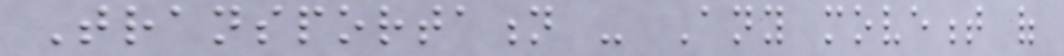Transportation - Any movement of
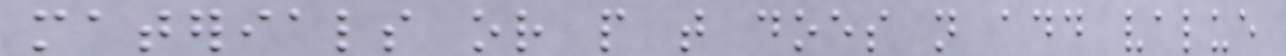materials or people that does not add value
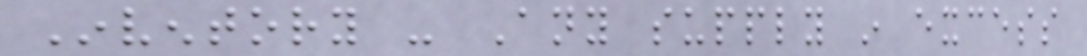Inventory - Any supply in excess
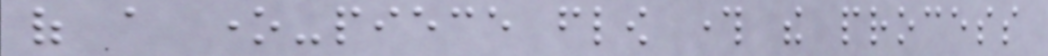of a one-piece flow through the process
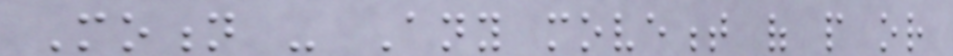Motion - Any movement of people or
